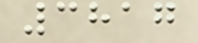3817
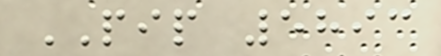PIP 5893
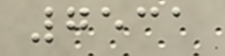7531
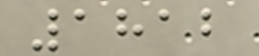1812
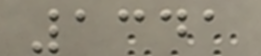1341
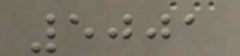5001
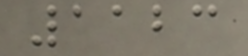1123
